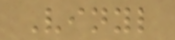Vinyl
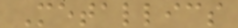Metallics
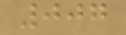007
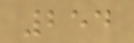254
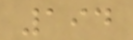194
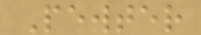Pewter
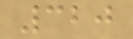320
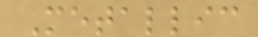Metallic
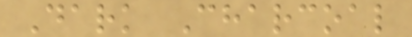Dark Charcoal
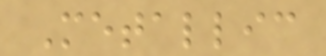Metallic
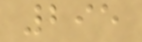295
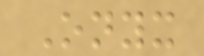Onyx
